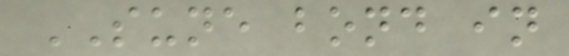SUNE bond in
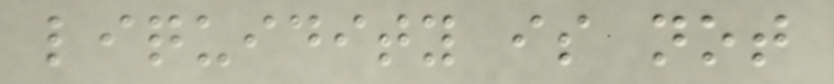liquidity is not
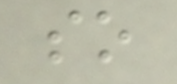so
